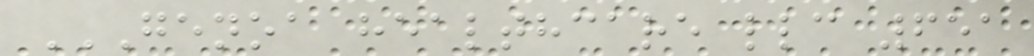GENOA HEALTHCARE LLC 651
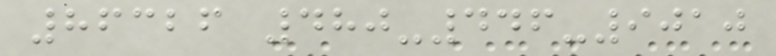86326 480-446-9010
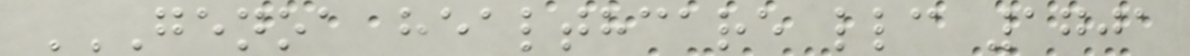GENOA HEALTHCARE LLC 1701
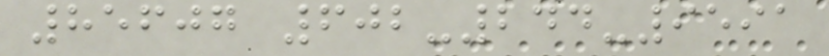85607 602-244-9591
